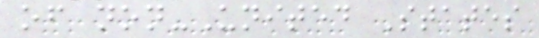of non-United States
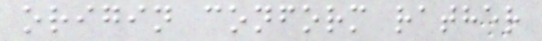origin conform rather
